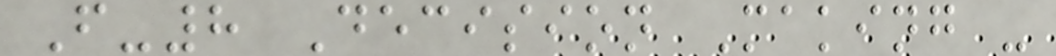F-8 Decision Making -
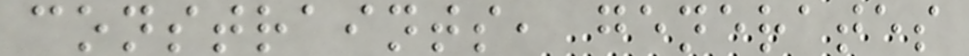constraints, generates
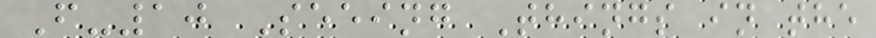F-10 Seeing Things in the
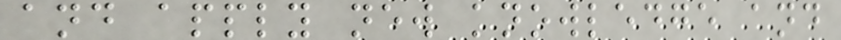and apply new knowledge and
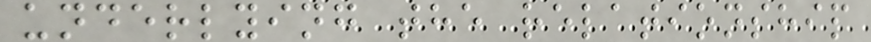underlying the relationship
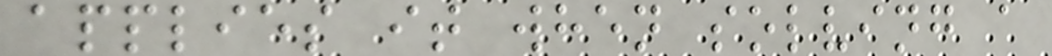applies it when solving a
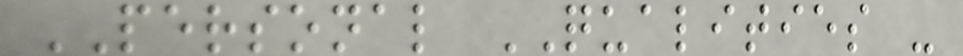PERSONAL QUALITIES -
